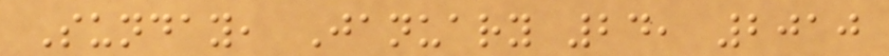Sunday, January 24, 2010
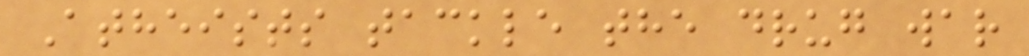Atheists tackle the drug war
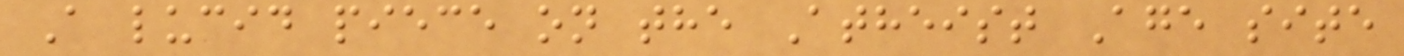A lucid piece on the Atheist Age site
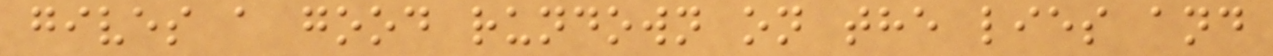gives a good rundown on the lies and
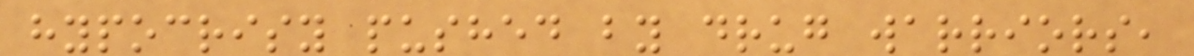hypocrisy pushed by drug warriors,
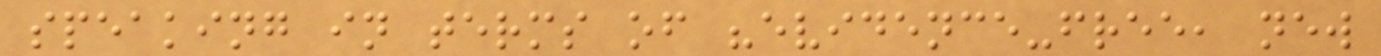speaking in terms of "evidence-free, new
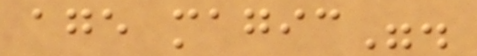age magic".
